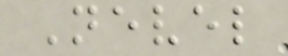Nevel
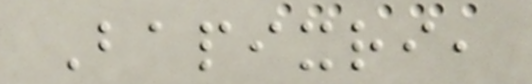Bapixri,
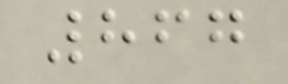867
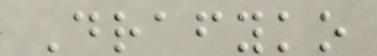Drafyko
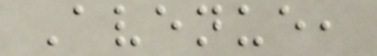Avenue,
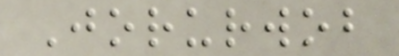Jorurwob
